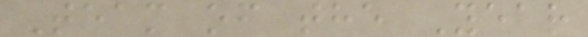Team of the Year
